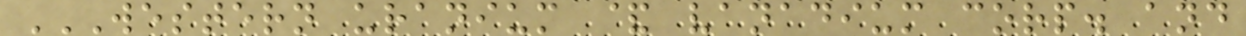WESTERN URANIUM & VANADIUM CORP. AND
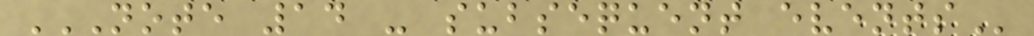NOTE 14 - SUBSEQUENT EVENTS
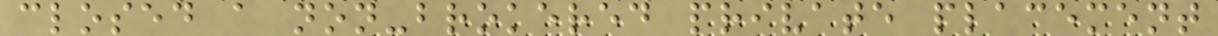closed a non-brokered private placement
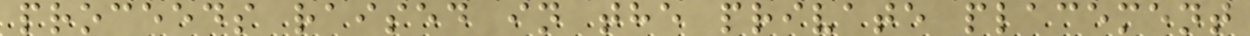proceeds raised in the private placement
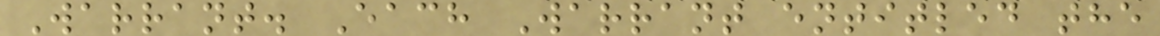Warrant. Each Warrant entitled the
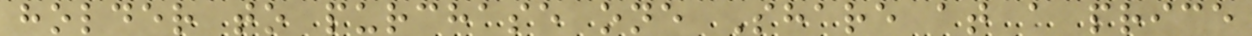holder to purchase one Share at a price
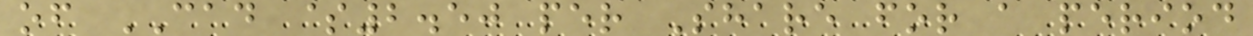of CAD $2.50 per Share for a period
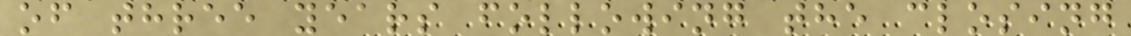of three years following the closing
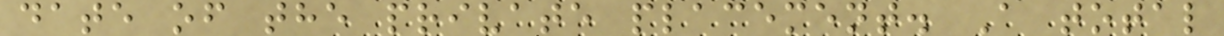date of the private placement. A total
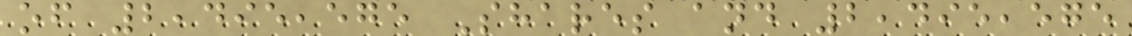of 2,495,575 Shares and 2,495,575
